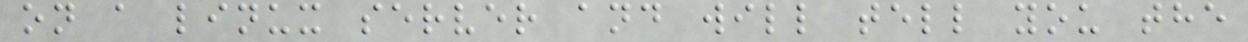on a linux server and will tell you the
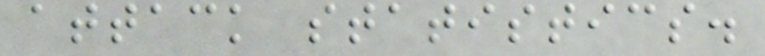attack statistics.
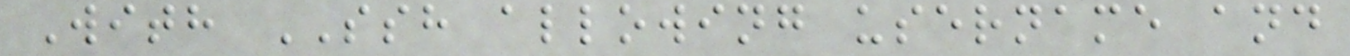With SSH allowing username and
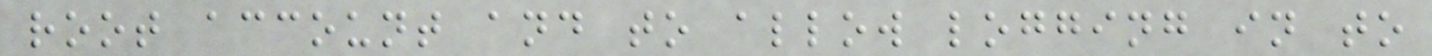root account and to allow logging in to
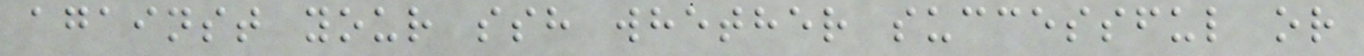against your ssh whether successful or
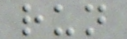run
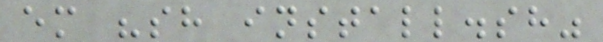em "sh install.sh"
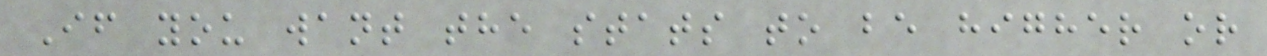If you want the stats to be higher or
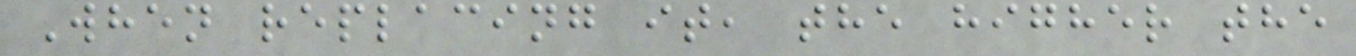When replacing it, the higher the
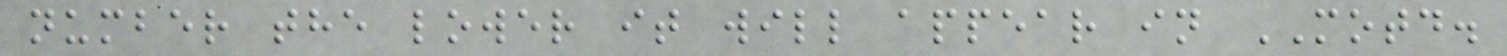number the lower it will appear in MOTD.
